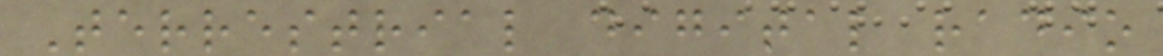Terrestrial digital radio
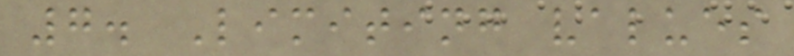7. Limiting values
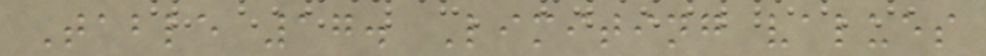Table 17. Limiting values
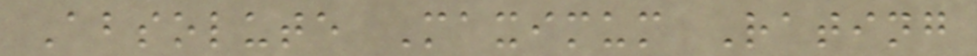Absolute Maximum Rating
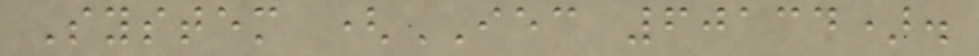System (IEC 60134).
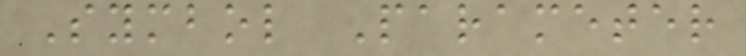Symbol Parameter
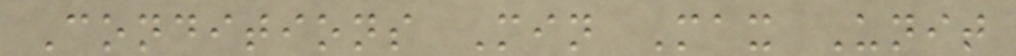Conditions Min Max Unit
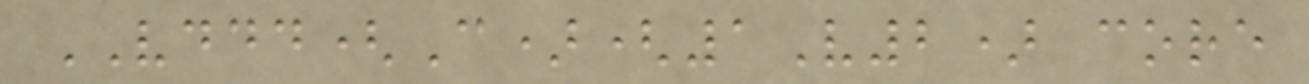VDDD(C)(1V2) core
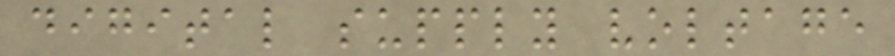digital supply voltage
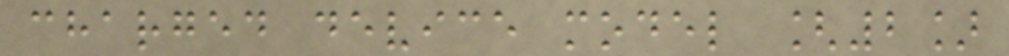charged device model [2]
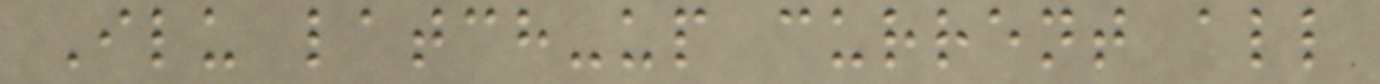Ilu latch-up current all
